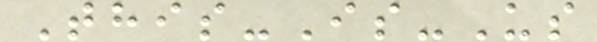This-Is-Us
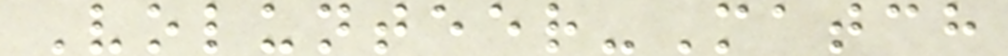Volunteer-Match
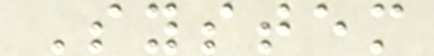System
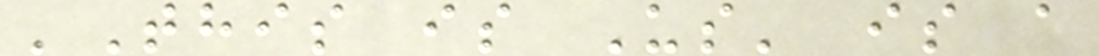'This is Us' is a
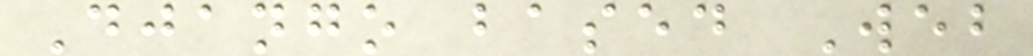Django based Web
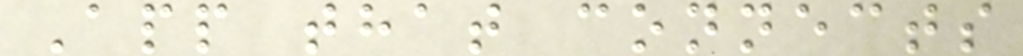App that connects
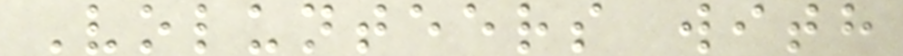Volunteers with
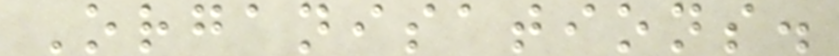Organisations.
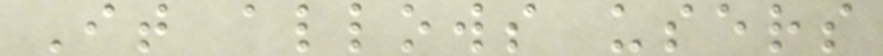It allows users
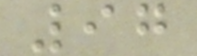97
